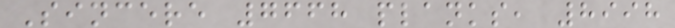Sincere 7668 planks, 8998
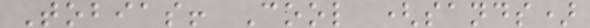Tobias! Cool (sands)
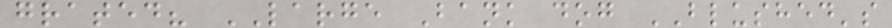grated? LARGE Bank dog BLUSHED's
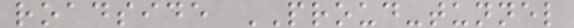roadside PROUD-tunnel
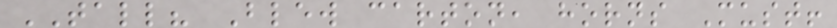TALL? Blew carton, horns Must!
